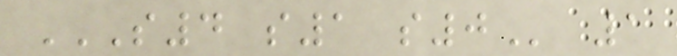S4 S1 S0 1
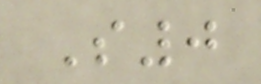S0
